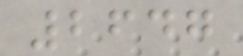2647
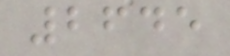2645
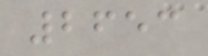2653
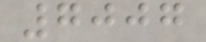7007
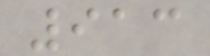913
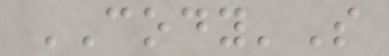CODY'S
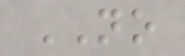NO
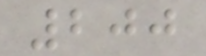200
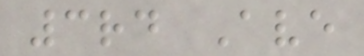3rd Ave
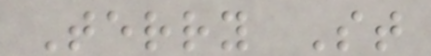Terry St
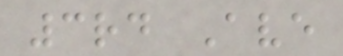3rd Ave
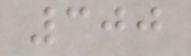300
